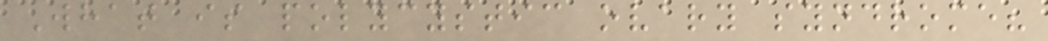What is polycystic ovary syndrome?
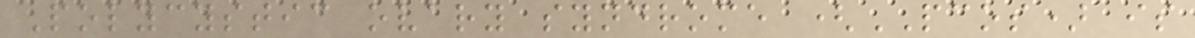Polycystic ovary syndrome (PCOS) is
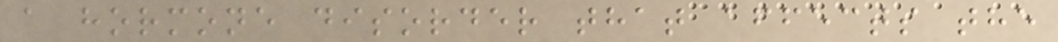a hormone disorder that affects the
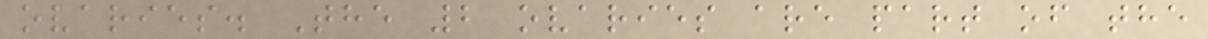ovaries. The 2 ovaries are part of the
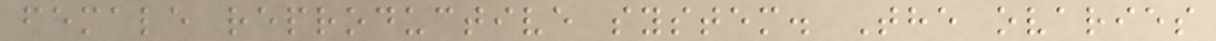female reproductive system. The ovaries
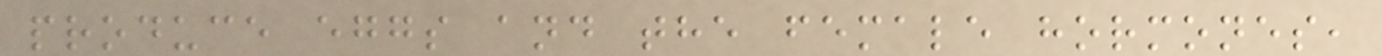produce eggs and the female hormones,
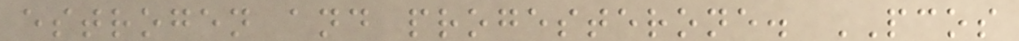estrogen and progesterone. PCOS
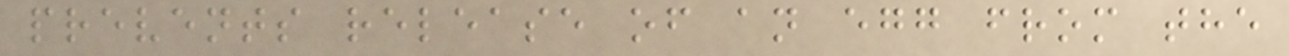prevents release of an egg from the
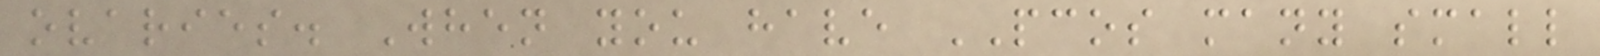ovaries. When you have PCOS many small
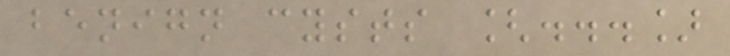benign cysts [...]
